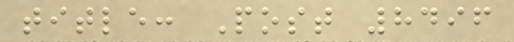title: Post 8496
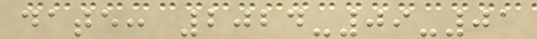date: 2024-09-01
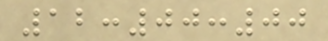12:00:00
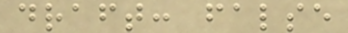draft: false
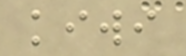kiwi
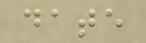date
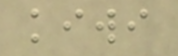kiwi
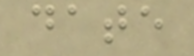date
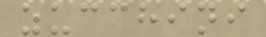zucchini
